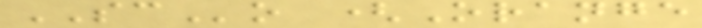SCo (Orange
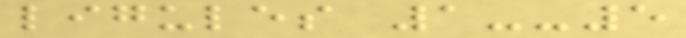ligules 1--5
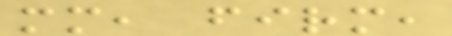mm, firm,
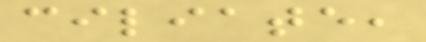ciliate,
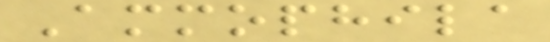Ammophila
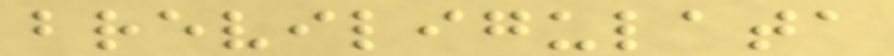breviligulata
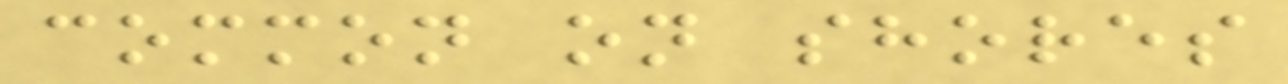common on shores
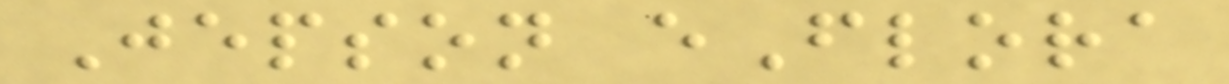Jepson eFlora
